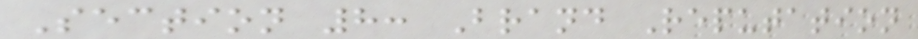Section 8: Brand Reputation
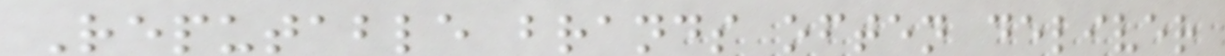Reputable brands often deliver
